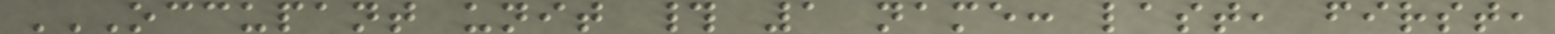OCCUPANT UNIT # 1 NAME: LAST, FIRST,
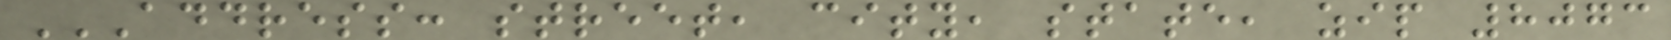ADDRESS: STREET, CITY, STATE, ZIP 8073
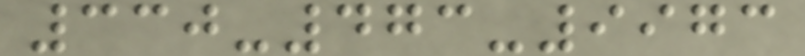330-473-9973
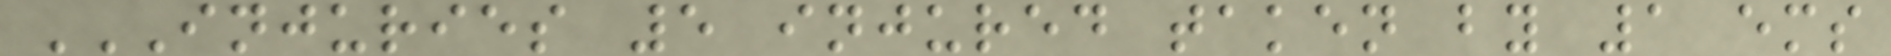INJURIES 5 INJURED TAKEN BY 1 EMS
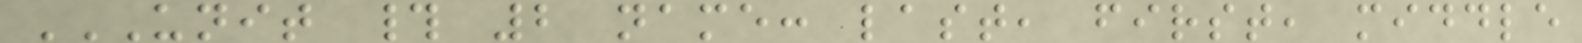UNIT # 2 NAME: LAST, FIRST, MIDDLE
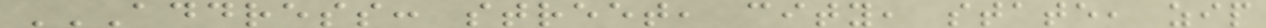ADDRESS: STREET, CITY, STATE, ZIP
